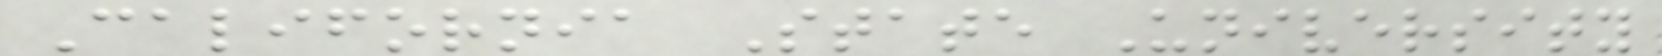California State University
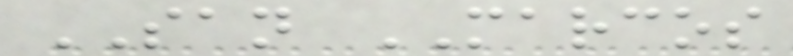SAN MARCOS
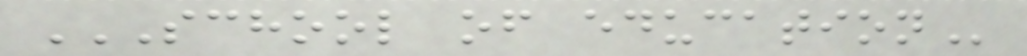SCHOOL OF EDUCATION
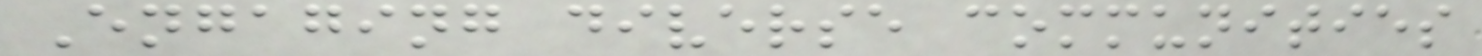Engaging diverse communities
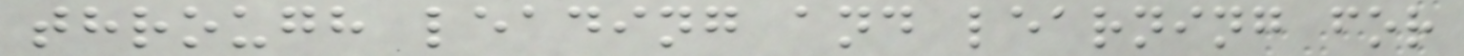through leading and learning for
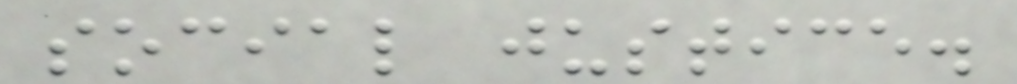social justice.
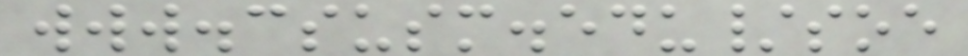www.csusm.edu/soe
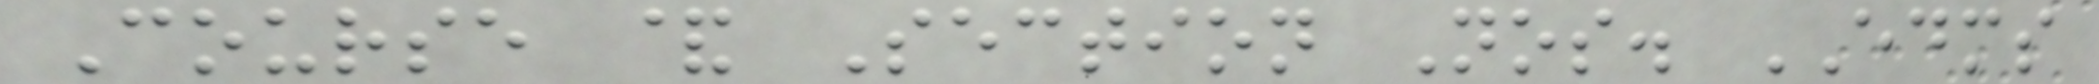Course & Section Nos. EDMS
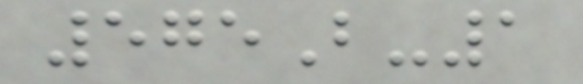575B-1
